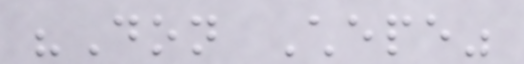"Don Chepe"
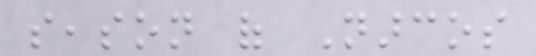season of Narcos
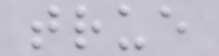true
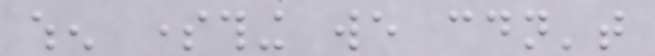when something we couldn't
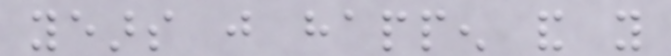years just happen and you
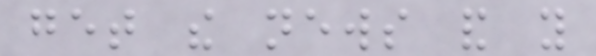get the news and you
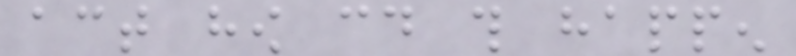act how could this happen
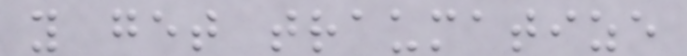you get traumatize
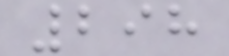298
